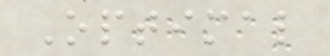Optimal
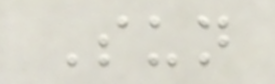Sun
